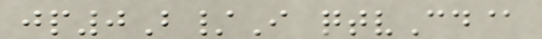jp0B/I qtvCd@
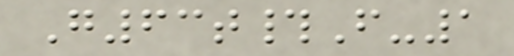G63t#F-1
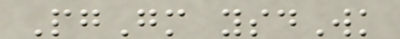PgGm ysdWk
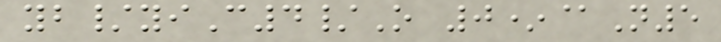yb/yiC4/O 0*@N5
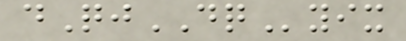dQjDQyix
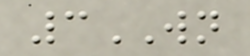3WN
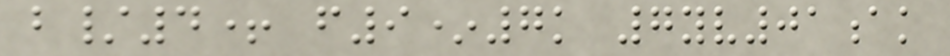b/4+ f9*7k 7yv01ak
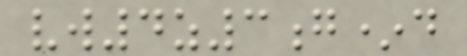vw4z3g*d
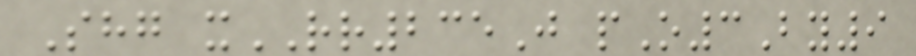Shg xRR235J pO3By9
